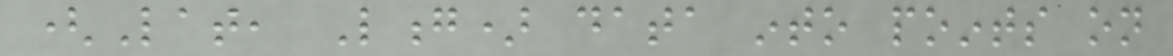(Lat, Long) data into points on
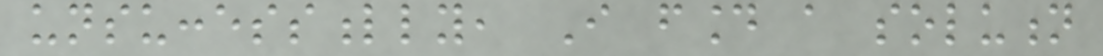unsuccessfully, I found a solution
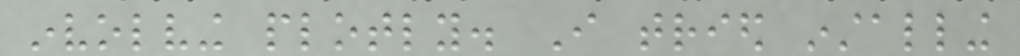involving plotly. I tried installing
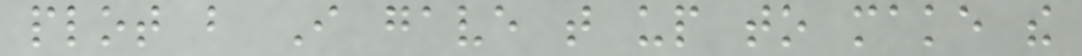plot but I gave that up to make the
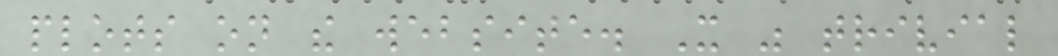plots on the website. It was trivial
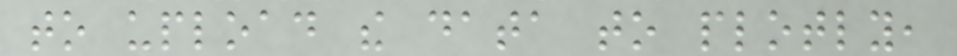to upload the data to plotly,
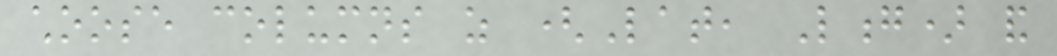choose columns as (Lat, Long) and
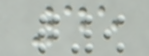45
